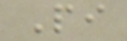Pi
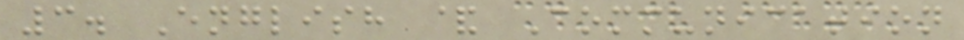3. English & Communication
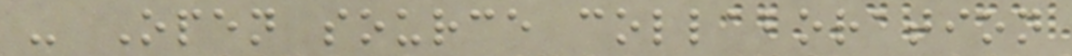- Open source collaboration
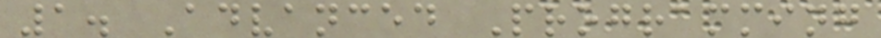1. Advanced Programming
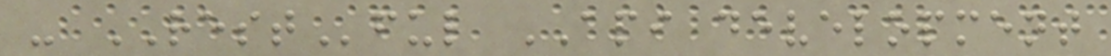- RESTful API development
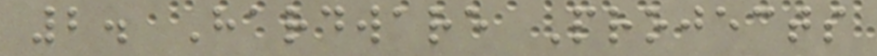2. Hardware Projects
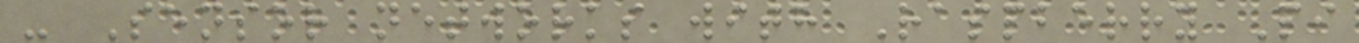- Sensor networks with Raspberry Pi
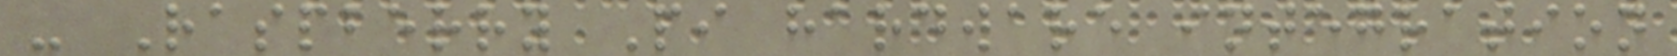- Raspberry Pi hardware integration
